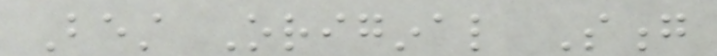Best Original Song
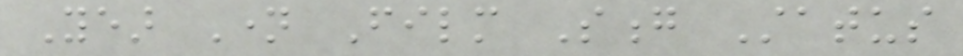Year Name Film Song Status
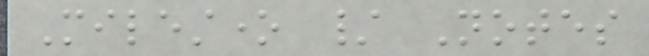Milestone / Notes
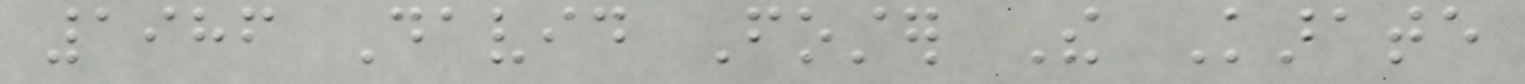1986 David Foster The Karate
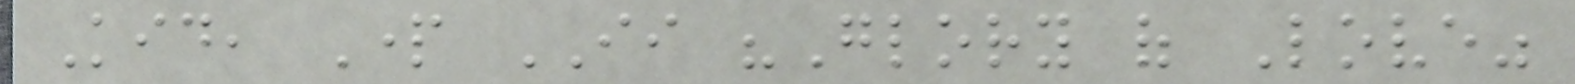Kid, Part II "Glory of Love"
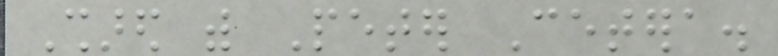Shared with Peter Cetera.
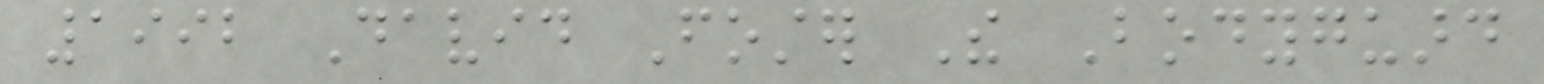1992 David Foster The Bodyguard
